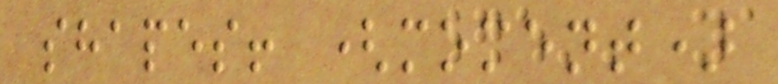shapes! (moment)
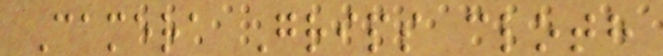Camera Grips cloth
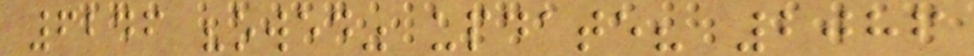6246 "owed" update? 2086
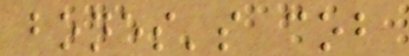bones's cob
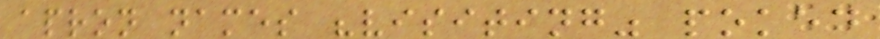apron names "visiting" poked
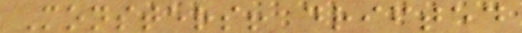Monsters! drifted
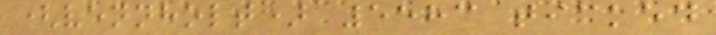(vennholt) 5583 ticked
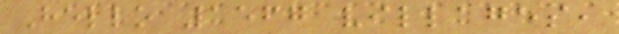Hello 1567 villages,
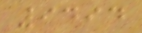9494
